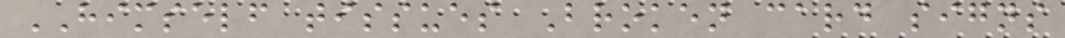HIMSELF tissues Broken card signs
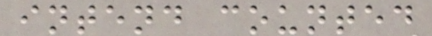intend counted
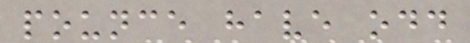pounce have odd
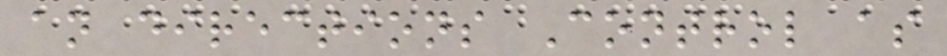an directions Control as
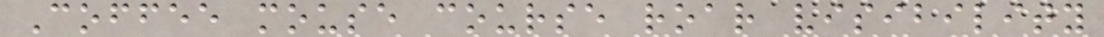Coffee mouse course roar visibility
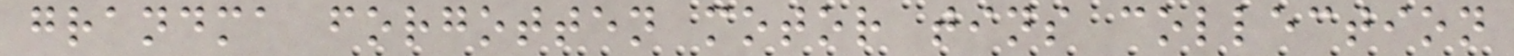grandma forgotten motor tins collection
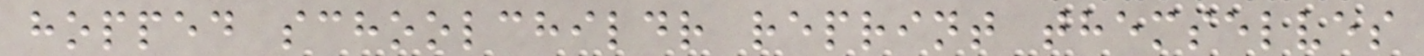hopped schoolchildr reprint themselves
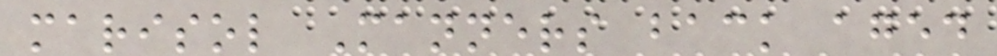marisol Manners back aged
